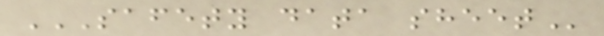SAFETY DATA SHEET
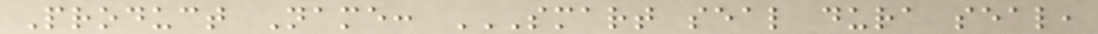Product Name: SMART SEAL DURA SEAL,
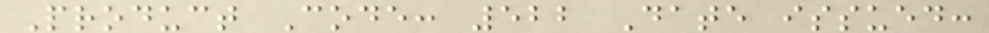Product Code: 522 Date issued:
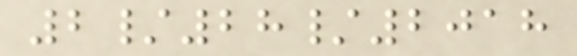2/28/2018
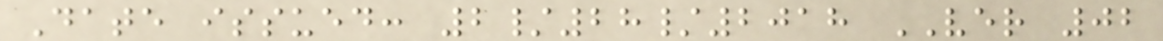Date issued: 2/28/2018 VER 02
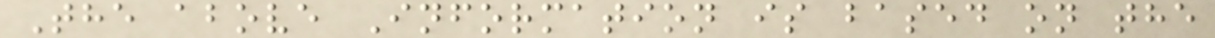The above Information is based on the
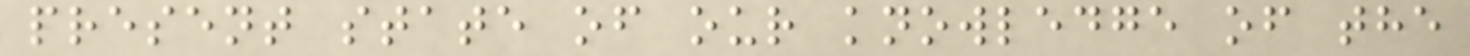present state of our knowledge of the
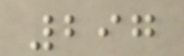297
